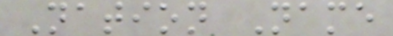Nation Name
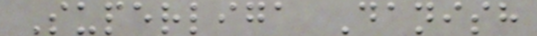Superliga Danish
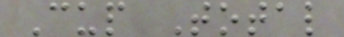Cup Total
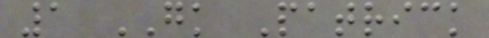1 GK Patrick
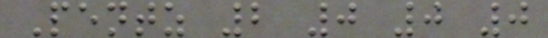Pentz 2 0 0 0
